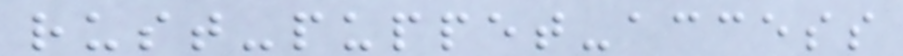rust-puppet-access
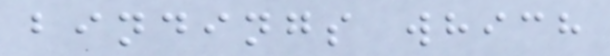bindings which
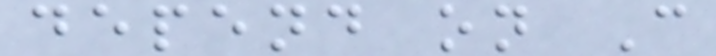depend on C
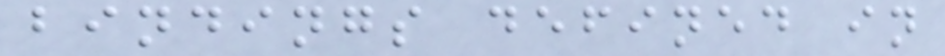bindings defined in
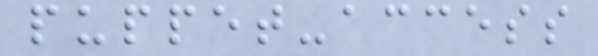puppet-access
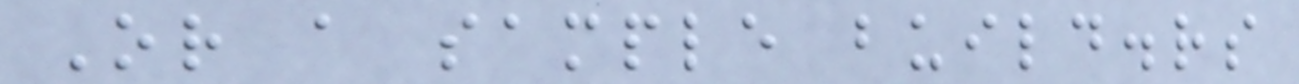Or a sample build.rs
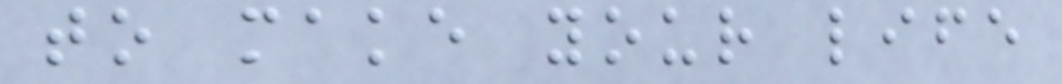to make your life
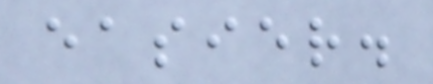easier.
